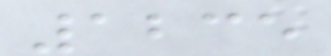1235
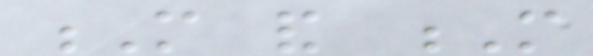M and M
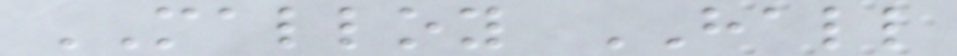MALLOY HALL
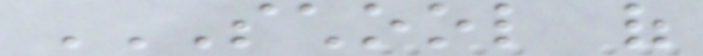SCHOOL OF
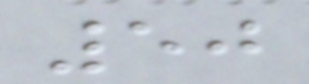50
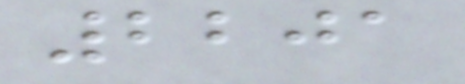2201
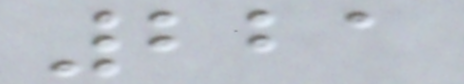221
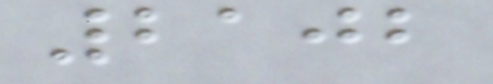2102
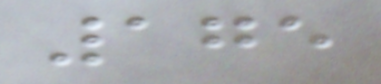175
